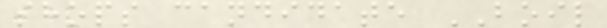shops candidate BOIL
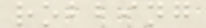robbing
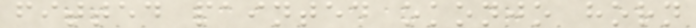fitted painted okonjo horn
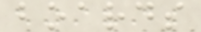boards
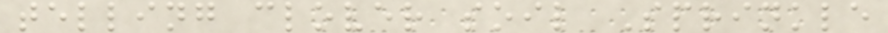telling clover soil Sprinkle
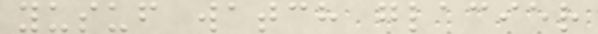yusuf watch glacier
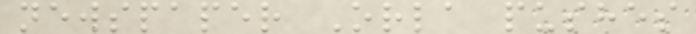newspaper Orla pushes
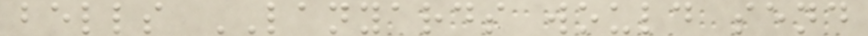bells LANYARDS would send
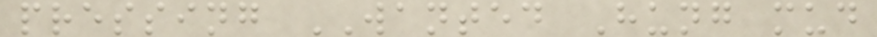pressing WANTED Hung mud
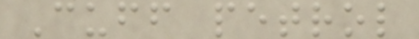Cuff petrol
